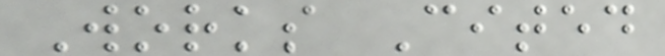Works Cited
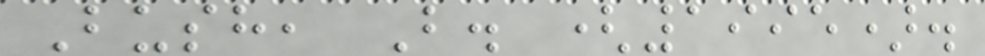Bush, B. (1995).
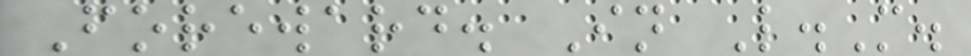Foreward. In L.M.
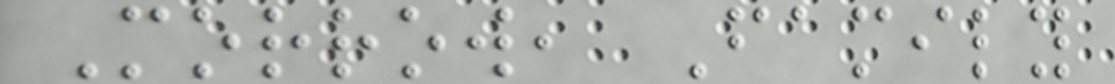Morrow, Family
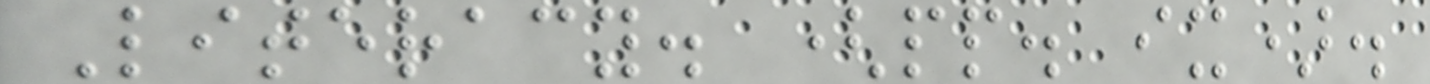Literacy. (pp. ix).
